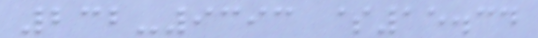232-9393 $15.34
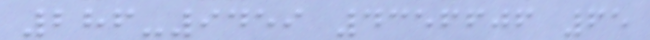286-9459 4356606 65
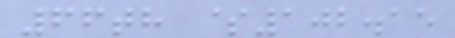66th $102.15
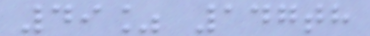49% 147th
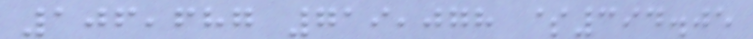106,687 719,078 $394.05
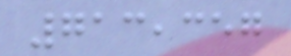713,357
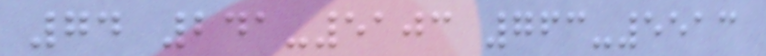74 241-5103 763-5513
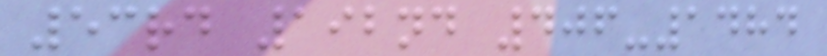53rd 192nd 406-1484
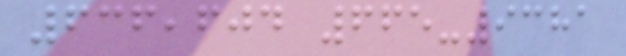636,604 665-9381
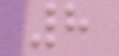8
